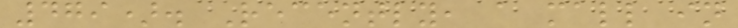479). Recently, a mall in
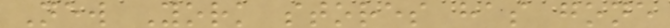New York stores has gone
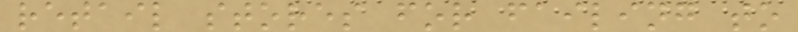retail stores for failing to
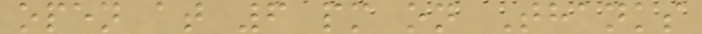open at 6 pm on Thanks
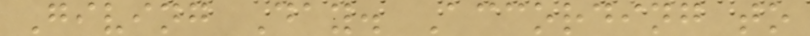Giving Day. According to
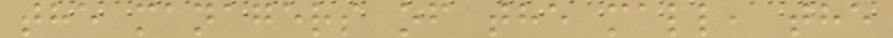the managers of the mall, the
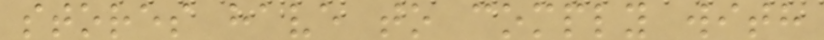stores have to comply with
